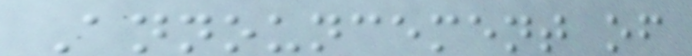Announcement of
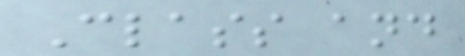Class and
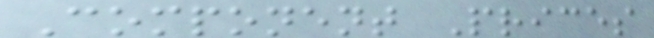Component Prices
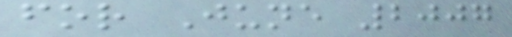for June 2007
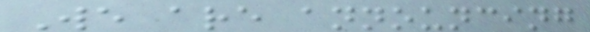We are announcing
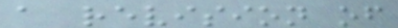a revision of
